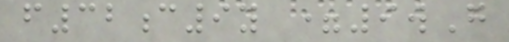f32c9y =9wG
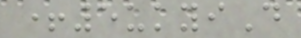+5ukyiD
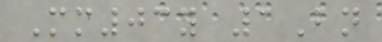Mm03y 1Bn
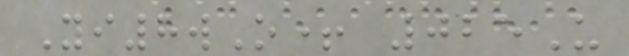Yi8wO+ 025U
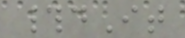#dIt
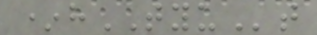*hTYUt
